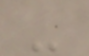-
